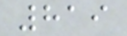819
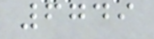6749
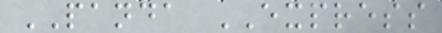PANDA EXPRESS
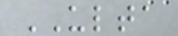ULTA
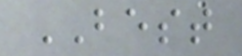BEST
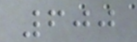600
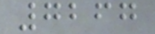7267
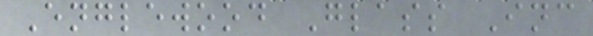Englewood Glass Inc
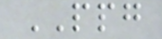PPG
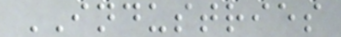INDUSTRIES
